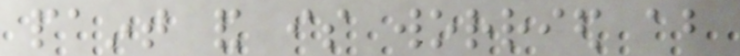paint and is worried about
